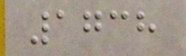1738
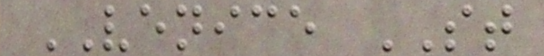VENICE ST
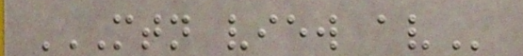MTN VIEW AV
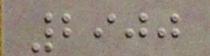2900
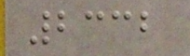2332
